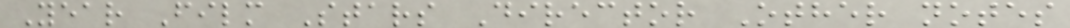Year Film Stars Director Other notes
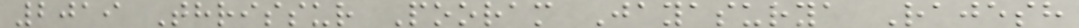2019 Thrissur Pooram Jayasurya Rajesh
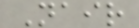Nair
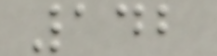142
